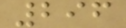296
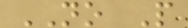NO P
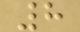8
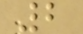2
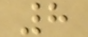8
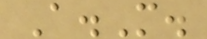A.M.
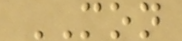MON
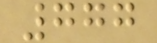777
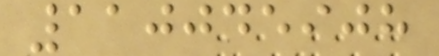110045908
